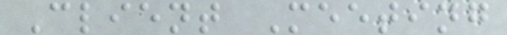Client Meeting
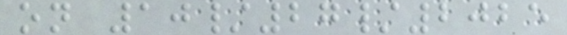on 10/27/2025
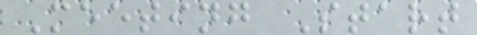Meeting Start
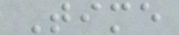Time
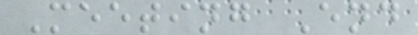Meeting End
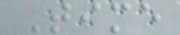Time
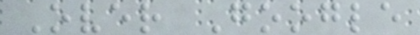Over Google
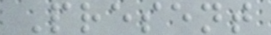Present
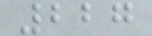227
